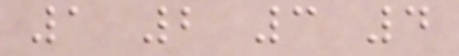1 2 3 4
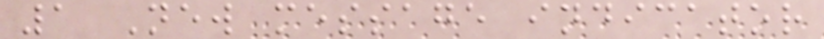1 New message indicator
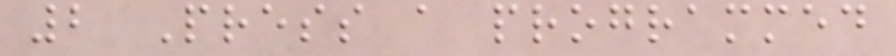2 Press a programmed
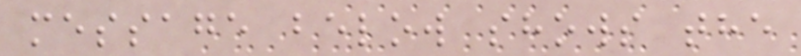message below shows the
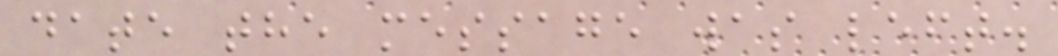date the message was left.
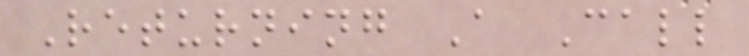Returning A Call
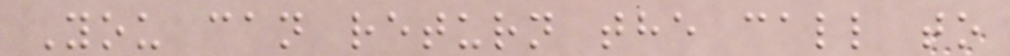You can return the call to
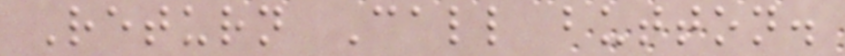Return Call button.
